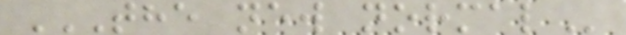THE NEW NORMAL
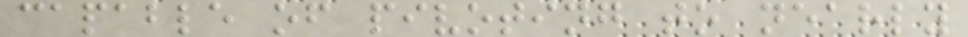capable of pivoting to nearly
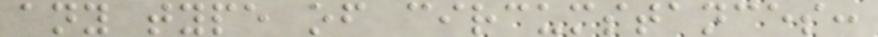any type of circumstances:
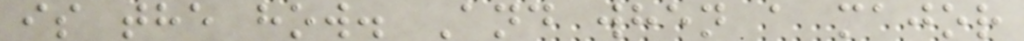is the how. And when a major
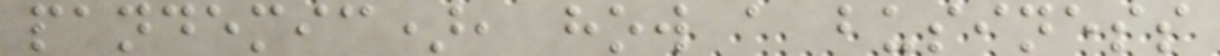pandemic), how a business
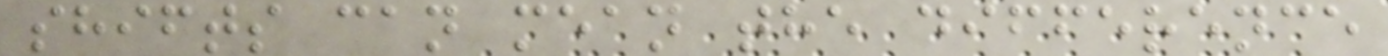shifts can mean the difference
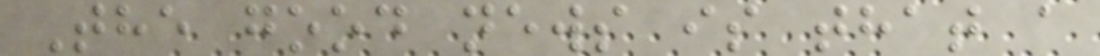The good news is that a
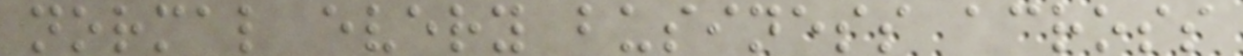normal every business across
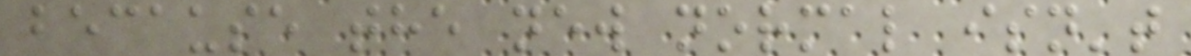because the new normal isn't
